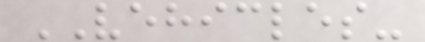VEHICLES-
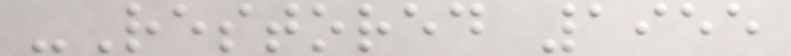-Restored 1955
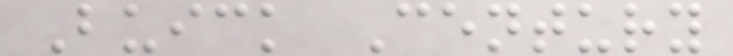Buick Century
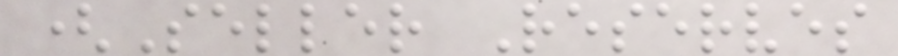(Seller Reserves
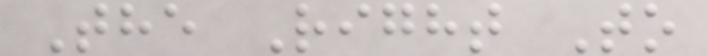The Right To
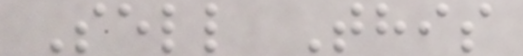Sell This
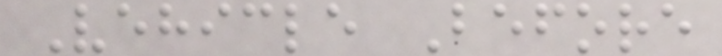Vehicle Before
